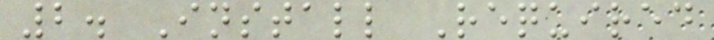2. Install Required
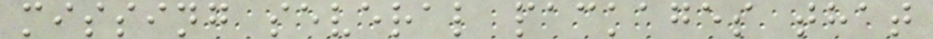missing several packages that
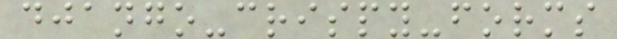django-crispy-forms
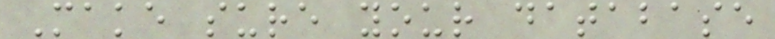Make sure your database
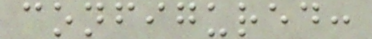configured:
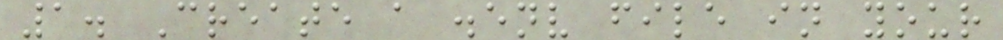1. Create a .env file in your
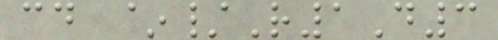cd ~/R1D3
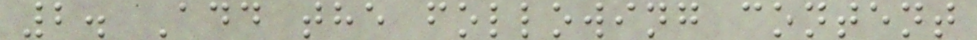2. Add the following content
